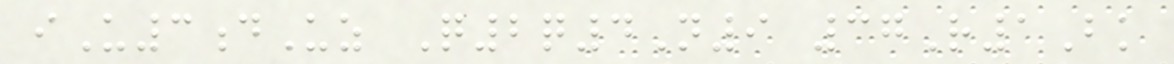iU3dUz Q2q4N9 37R1Bk
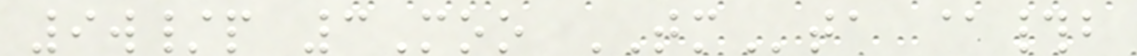9w/p 3Moo TMta @#b
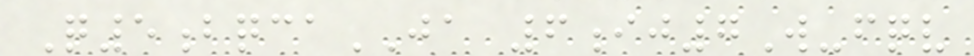Q5bqcaJA 6ij7W-fqv
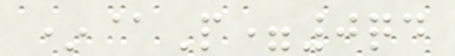*@P=0qd
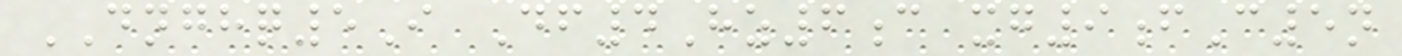DNGHQ5I Df4Hz6c xg9fC5n
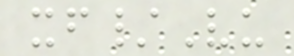xf/Vu
